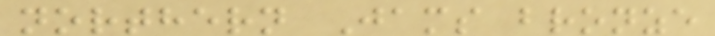northern Jams bronze
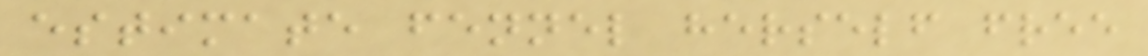estimate fennel herself free
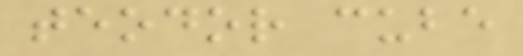teodor cube
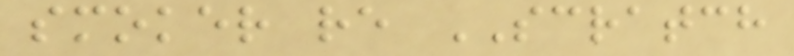smoker re SCRATCH
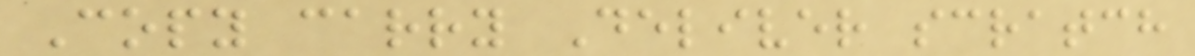Copy carry Deliver scratch
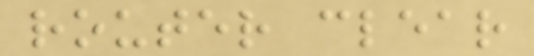router clear
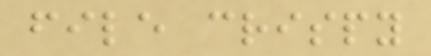file crispy
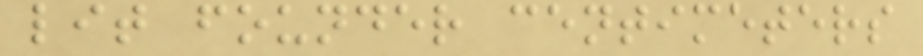lit founder centimeters
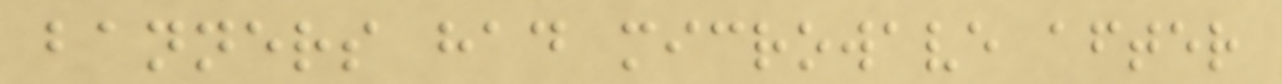banners had microwave after
